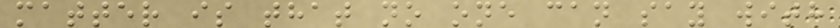matter is that no one can say with
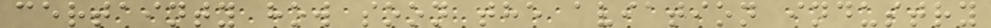certainty how soon the aviation industry
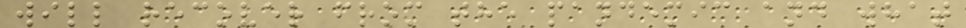will recover from the pandemic and what
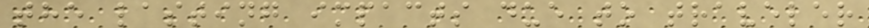the lasting impacts due to traveler
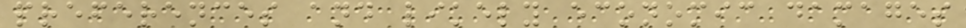preferences and likely economic damages
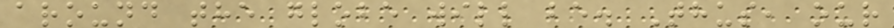around the globe will be. Thus, our
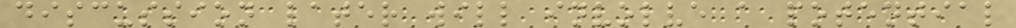discussion later will involve a potential
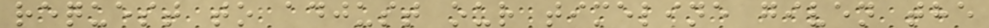request to adjust our timeline given the
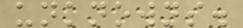unknowns.
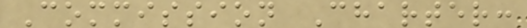Commission Charter:
